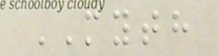MYTH
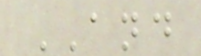AND
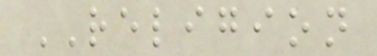RELIGION
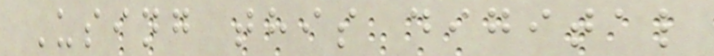Using this digital
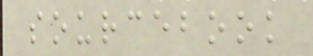sourcebook
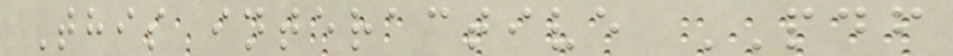This interactive PDF
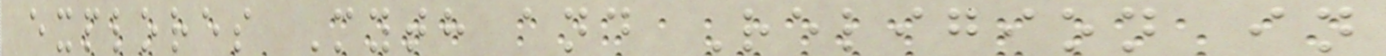explores Myth and Religion in
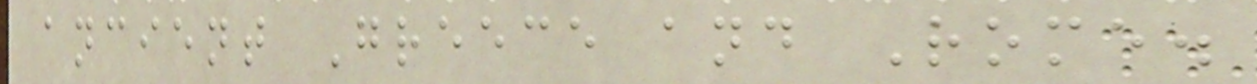ancient Greece and Rome.
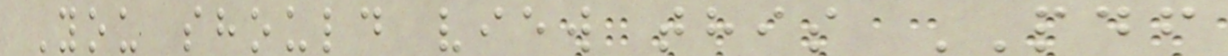You should view this PDF
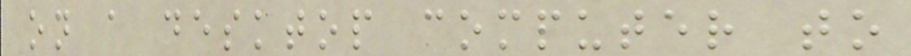on a desktop computer to
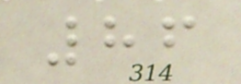86
